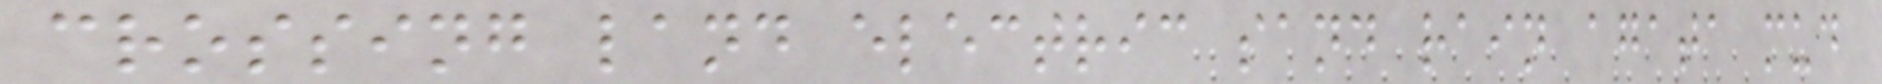crossing land electric sand rain agata mud
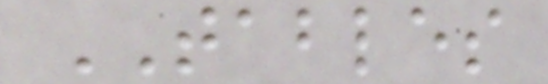TABLES
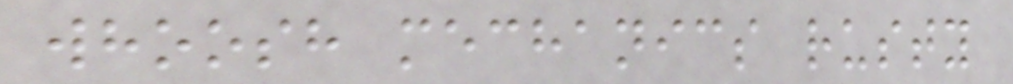whoosh mechanics rusty
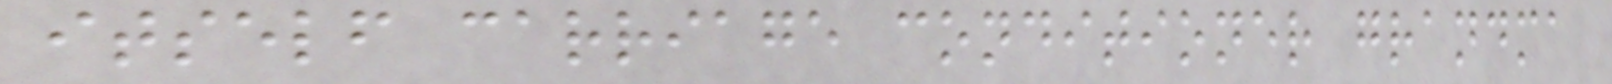itself carriage conditioner grandma
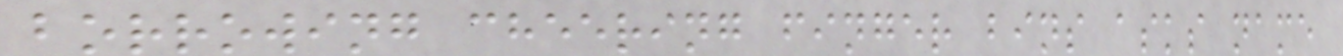borrowing cheering finger bins asks name
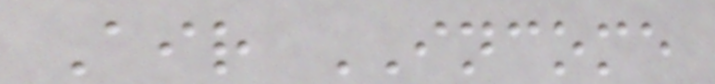Air INCOME
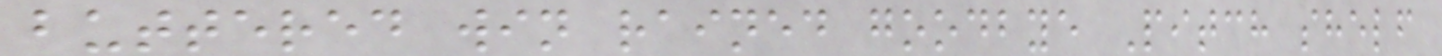buttered win rained goodbye Pitch shelf
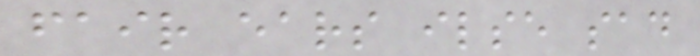fair ears ilse sad
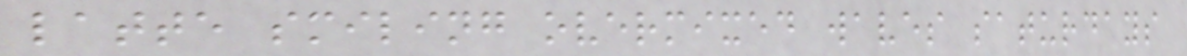latte smiling overmixed waves saturdays
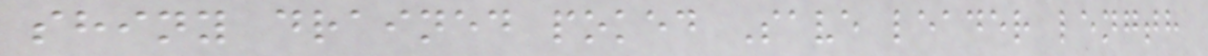shiny drained poked Save leader length
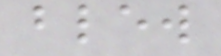blew
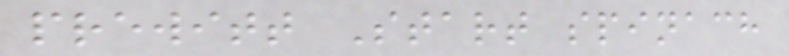prewitt Start spinach
